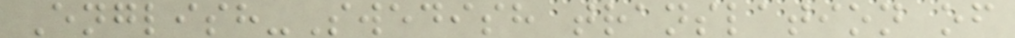English-Swedish translation of
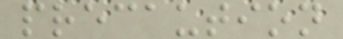precaution
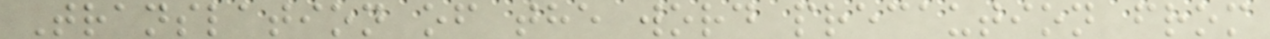Translation of the word precaution from
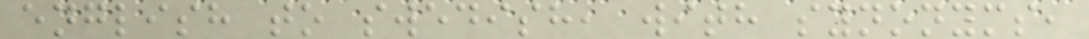english to swedish, with synonyms,
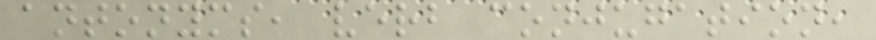antonyms, verb conjugation,
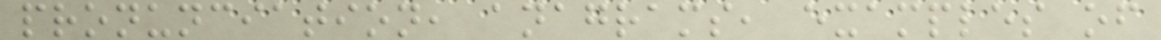pronunciation, anagrams, examples of
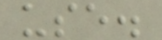use.
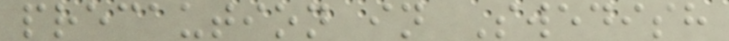precaution in Swedish
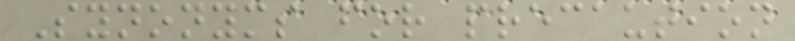Synonyms for precaution
